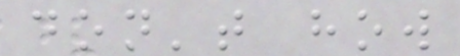don't how
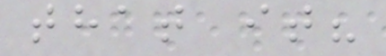that it?
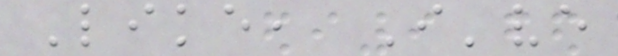Like, I've
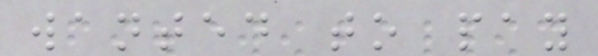wanted to pay
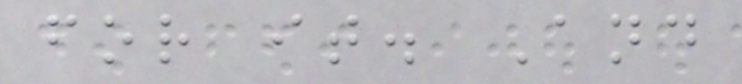for it. And
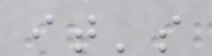it's
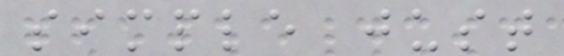simple just
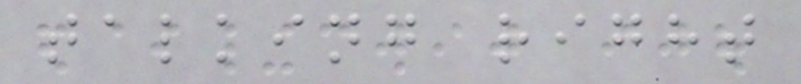talking right
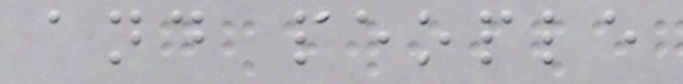and people
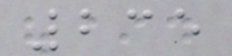235
